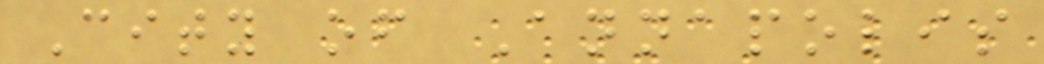City of Annapolis
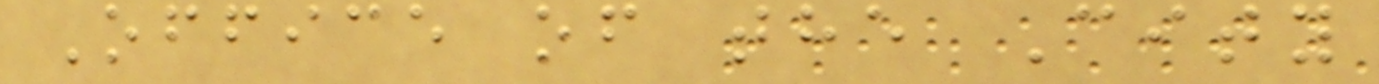Office of the City
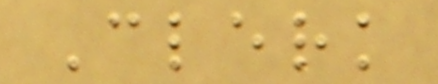Clerk
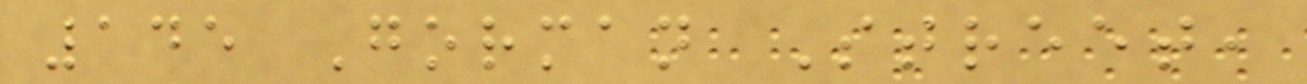145 Gorman Street,
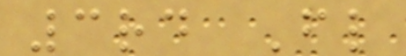3rd Fl
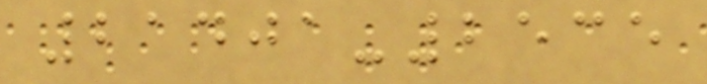21401-2535
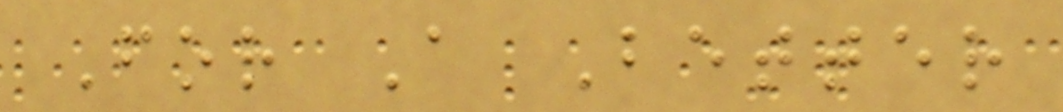For A Better
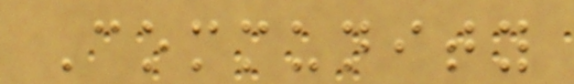Community
